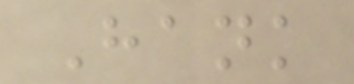Hank
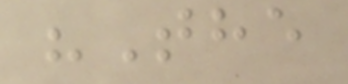"The
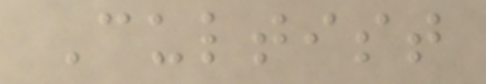Cultist
